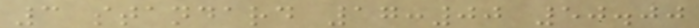3 standard 17:00 50.00
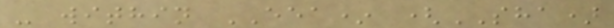- within EEA* (SHA)
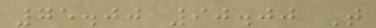75.00 90.00 T
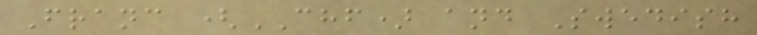Franc (CHF) and Swedish
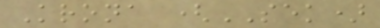Krona (SEK)
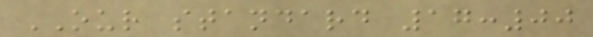OUR standard 17:00
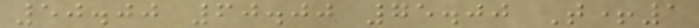50.00 60.00 75.00 T+1
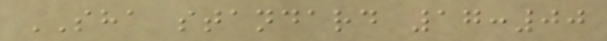SHA standard 17:00
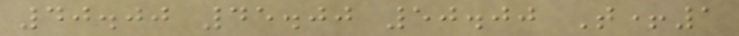40.00 45.00 50.00 T+1
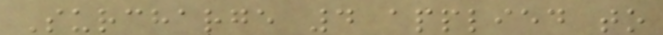Surcharge 4 applied to
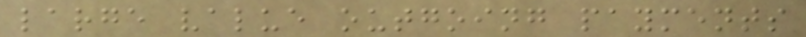large value outgoing payments
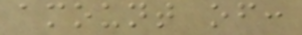amount of:
